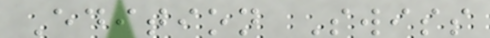Edition Swiss
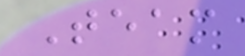Team
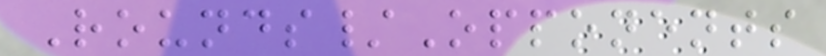Rounds/Opponents
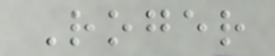Roger
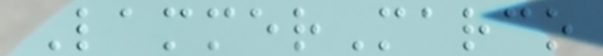LammerMarco
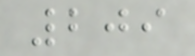209
